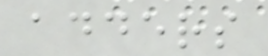adders
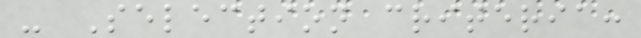- Selection criteria:
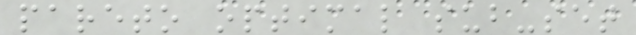pareto optimal sub-set
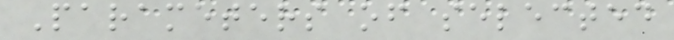Parameters of selected
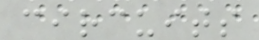circuits
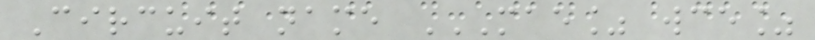Circuit name MAE% WCE%
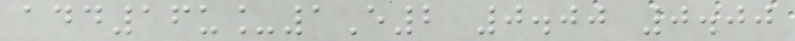add16u_1E2 0.00 0.00
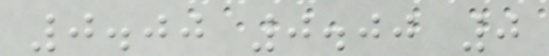0.00 0.00 0
